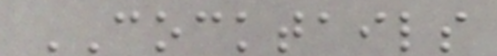COCKTAILS
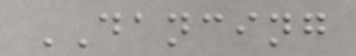DANCING
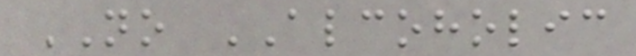NO ALCOHOLIC
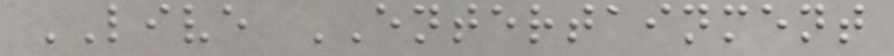LIVE ENTERTAINMENT
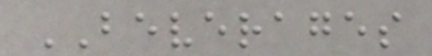BEVERAGES
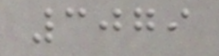3079
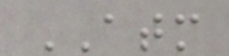ATM
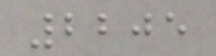2205
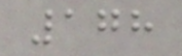178
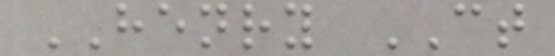HENRY CT
